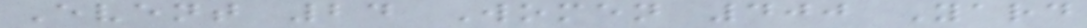Event 24 Women 400 Yard
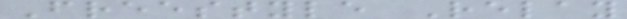Freestyle Relay
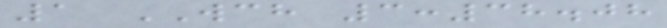1 WCH 3:38.08
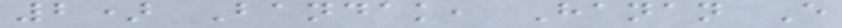2) Bandak, Hanan E
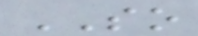SO
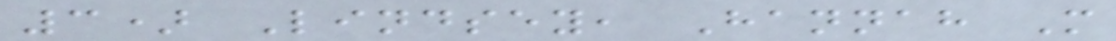3) Lindsey, Hannah M
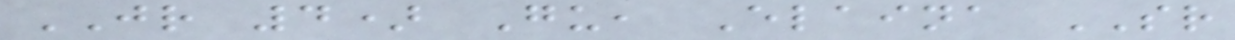JR 4) Gu, Elaina SR
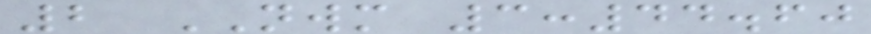2 NWM 3:44.60
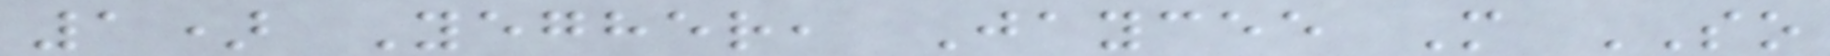1) Yegher, Jaycee M SO
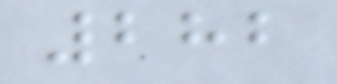282
